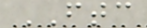FTC
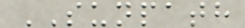SUNPATH
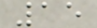15
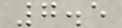7.5
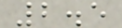2.5
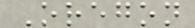Oregon
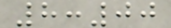8:00
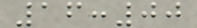16:00
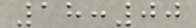18:00
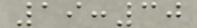19:30
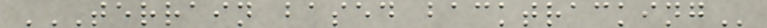TERRAIN BASED BACKTRACKING
